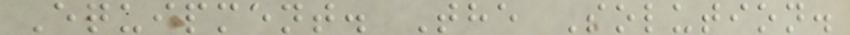Equipment. The Solution.
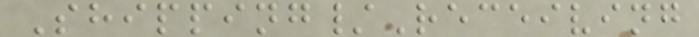Shipping/Receiving
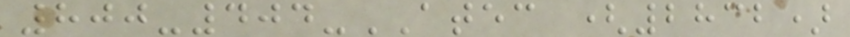800-404-ATEC (2832)
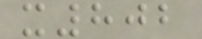x802
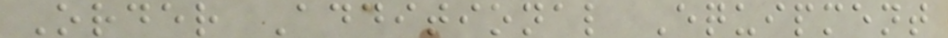Order Additional Equipment
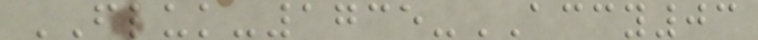FLUK-1735-ACCY03
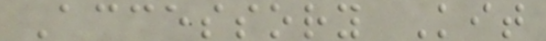Accessory Kit
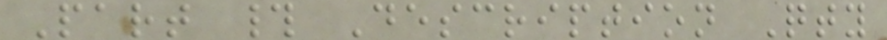Part # Description Qty
